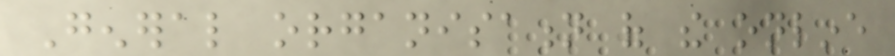General organisation of the online
